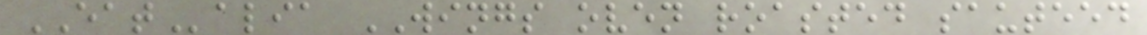EATalia WINGS oven roasted sauteed
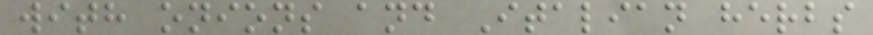with onions and Italian herbs
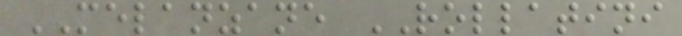MELANZANE ROLLATINI
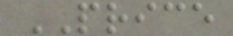PRICE
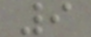9
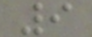9
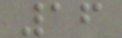16
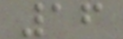16
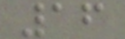16
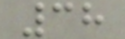38
